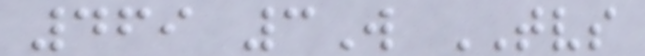469 3W TVS
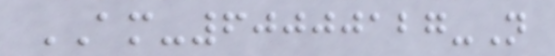AM-60000127-N
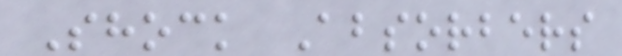Shock Absorbers
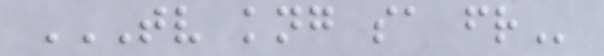TV KNG SA FR
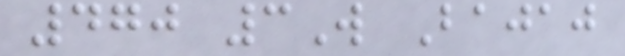470 3W Bajaj
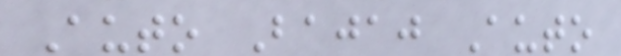Auto Bajaj Auto
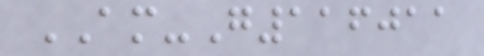AM-G116011
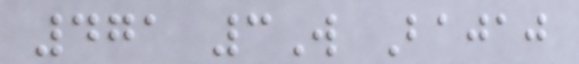471 3W Bajaj
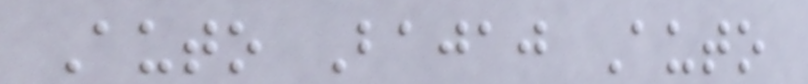Auto Bajaj Auto
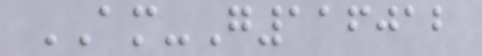AM-G116012
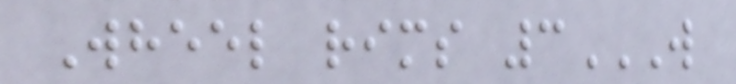Wheel rims 3W
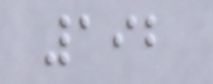192
